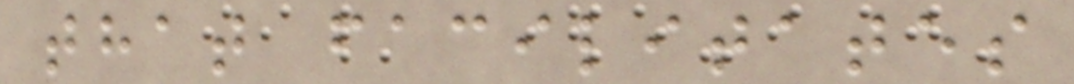that facilitates
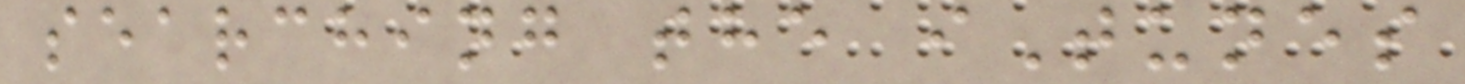searching the iTunes
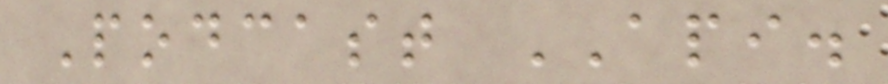Podcast API.
